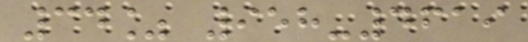34% 958-4619
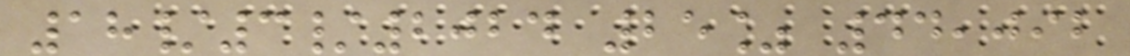18/3/2024 25% 44,092
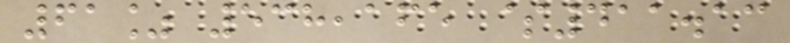61% 538,165 $411.13
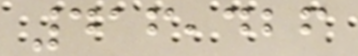416,426
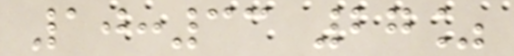10:33 27%
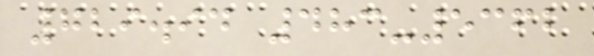729.94 483-5362
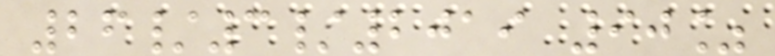26/3/2019 90%
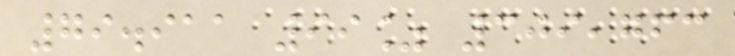79.911 99% 309,763
